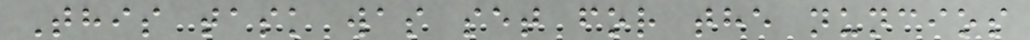This task was set for the nuncios
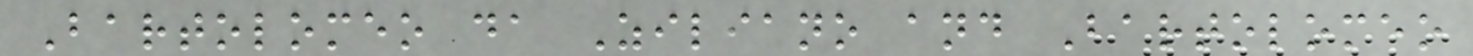Bartolomeo da Ziliano and Bartolomeo
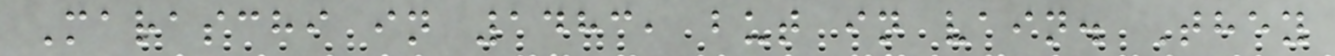Maraschi in 1483, but in vain. They
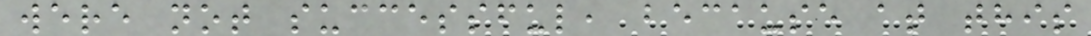were not successful, because at this
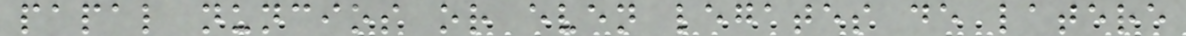papal nuncios or even legates de latere
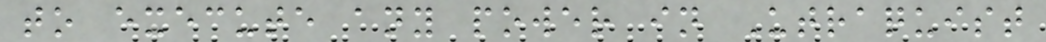to execute any power in Utraquist
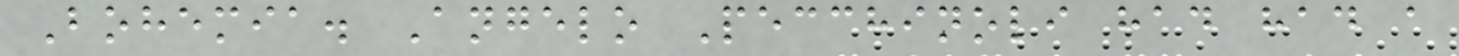Bohemia. Angelo Pecchinoli had had a
